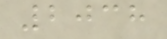2038
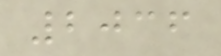2036
